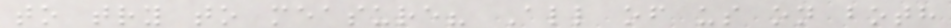to try to measure? All of us on both
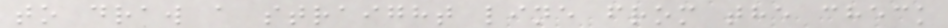to draw a straight line from the check
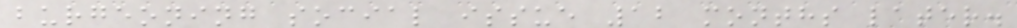burgeoning social issue 12 months later.
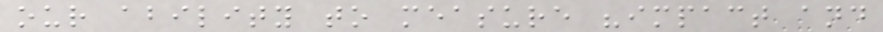our ability to measure "impact and
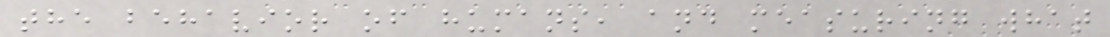the behavior of humans, and measuring what
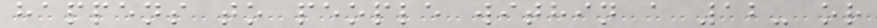happens to people within a 12- or
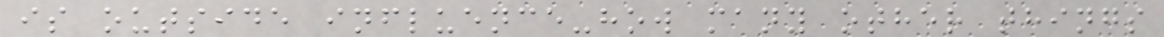is outside influence-how many other things
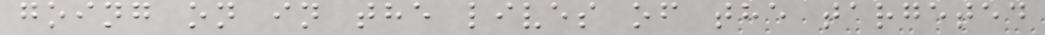going on in the lives of the targeted
